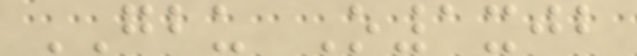GBU O1xjb
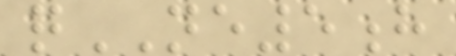qNE5h
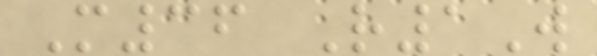M36 R1W
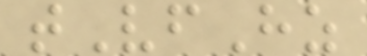tVfHz
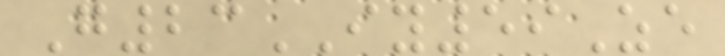G23IY59Ze
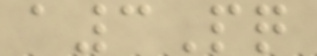a3Pq
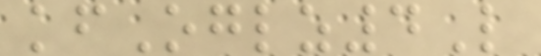kfOglz4L
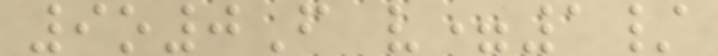9o0F v=1/
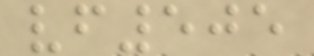vf505
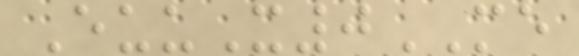EuuX0ME
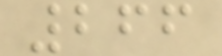266
